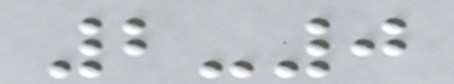2-0
